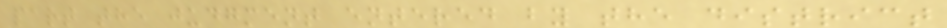part the judgment entered by the district
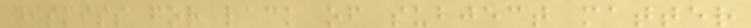dismiss for lack of subject matter
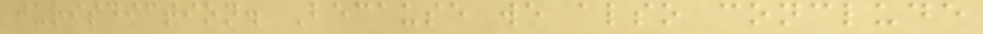jurisdiction. Because we also conclude
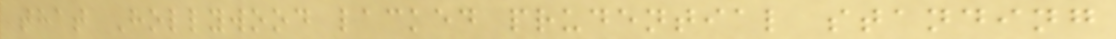that Hollywood lacked prudential standing
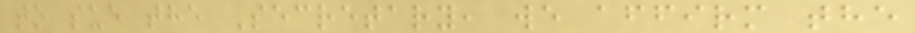to sue the Secretary, we affirm the
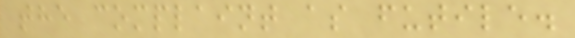the complaint as futile.
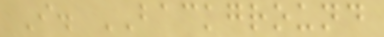I. BACKGROUND
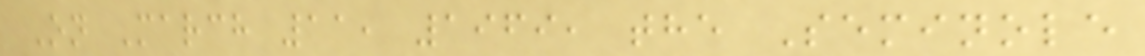On March 11, 1969, the Seminole
